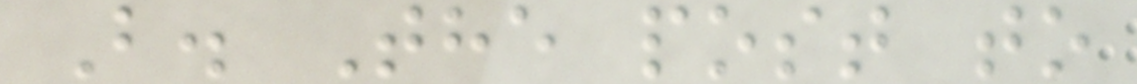B. The post to
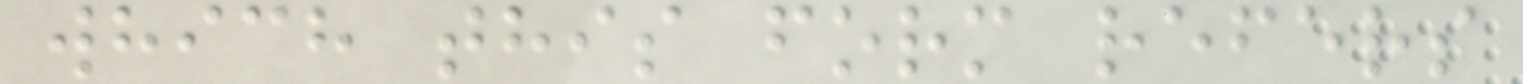which this form refers
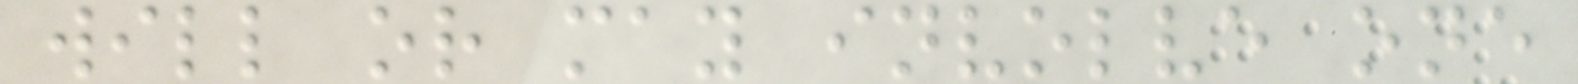will or may involve one
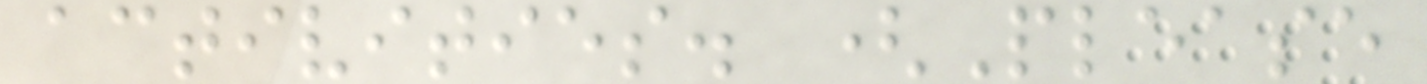activities. (Please
